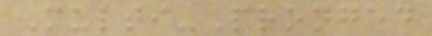Multi-Pronged
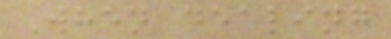When dealing
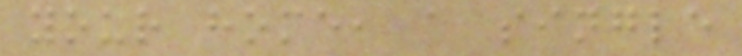your home, a single
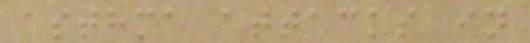asthma attacks in
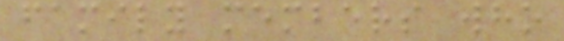family members who
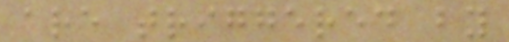are triggered by
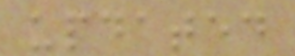updated
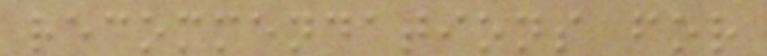recommendations for
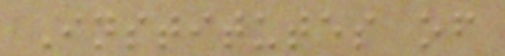Institutes of
